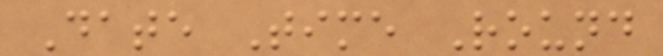Date Time Round
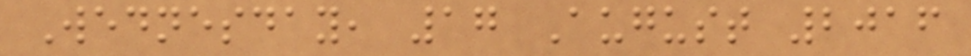Wednesday, 17 August 2016
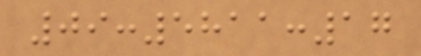09:5811:17
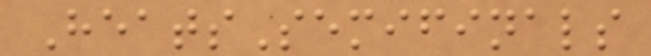HeatsSemifinals
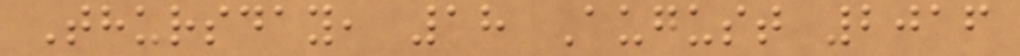Thursday, 18 August 2016
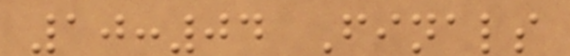10:04 Finals
